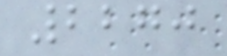2270
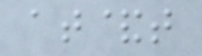at&t
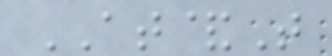AT&T
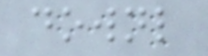downl
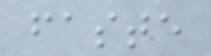faste
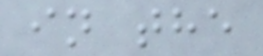in the
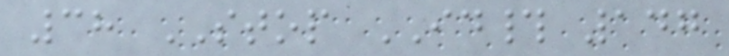38 STOP ID# 147
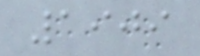1909
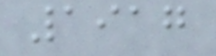1917
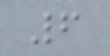6
